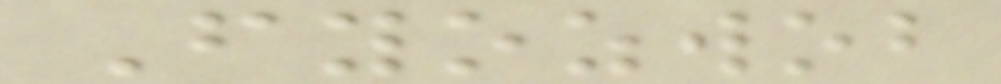Fyozwob
